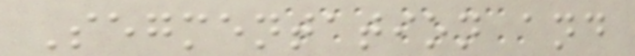Segmentation and
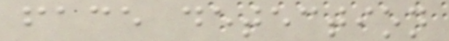face detection
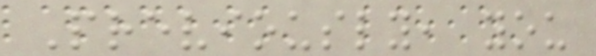Previously, you
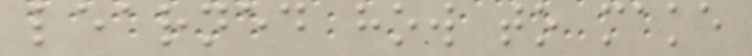learned how to make
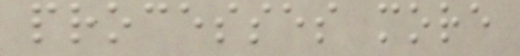processes more
